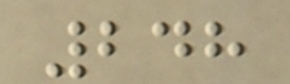248
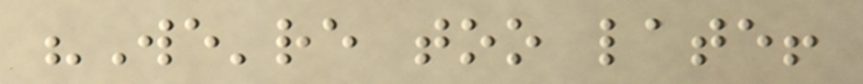"We're too late!
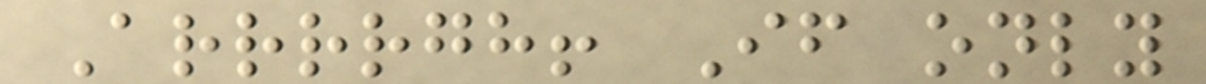Arrrrgh! If only
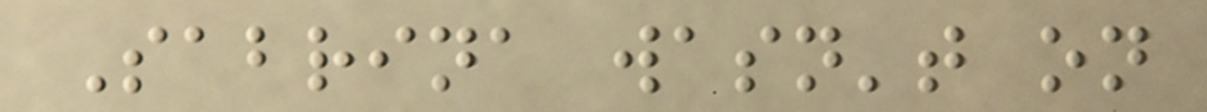Sabrina wasn't on
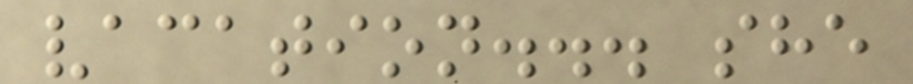vacation... she
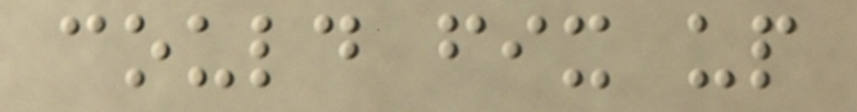could fix up
